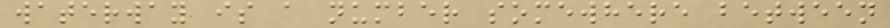waterway is a number somewhere between
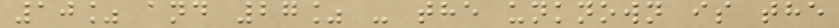10% and 27% - the unknown is the
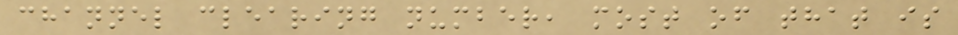channel clearing number, most of that is
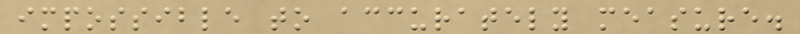impossible to accurately measure.
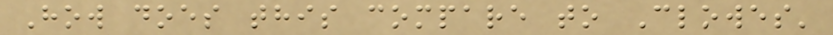How does this compare to Clowes'
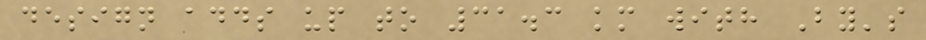design adds up to 31.3 km with By's
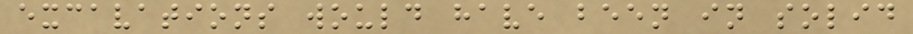excavations would have been in solid
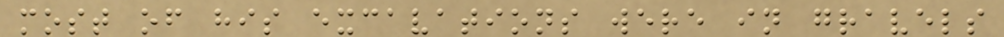most of his excavations were in gravels
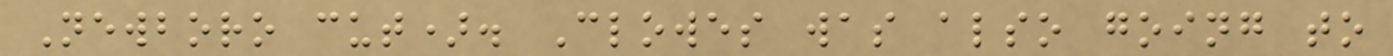Newboro cut). Clowes was also going to
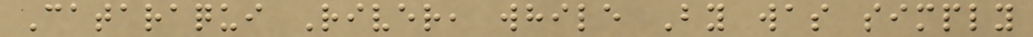Cataraqui River, while By was simply
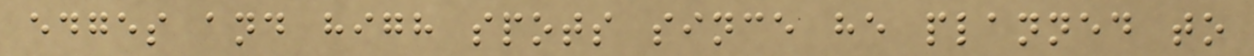edges and high spots since he planned to
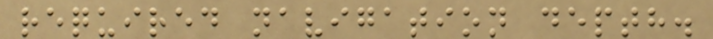required navigation depth.
